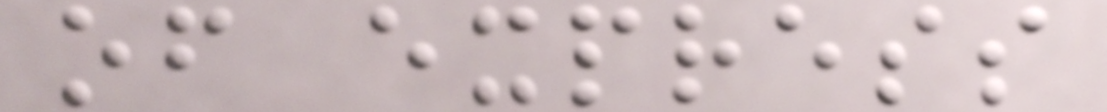of express
